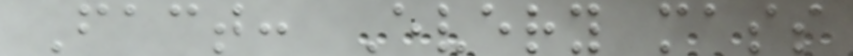Fact: Every mass
